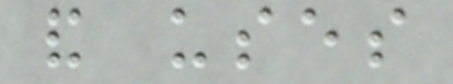and uses
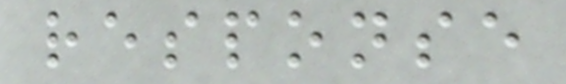response
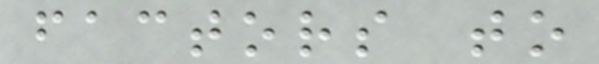factors to
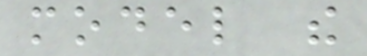model the
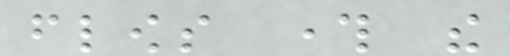flows through the
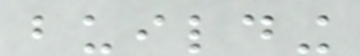building
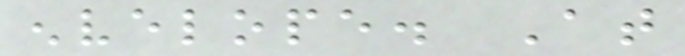envelope. At
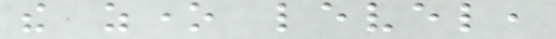the zone level,
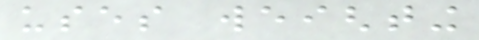uses weighting
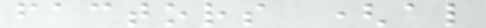factors (also
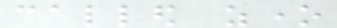called zone
